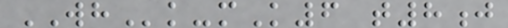WHk-mK6 t8j
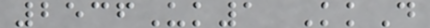2536Uk1 KkD
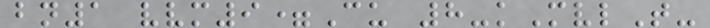bn1 vvm9=Cu 8-kMvlT-
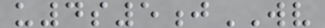u4s5jWV
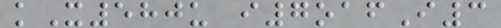kX580u i7oafI3
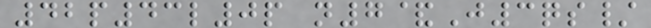42p43l0p n7&J3qs/
